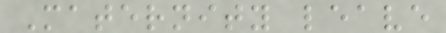Maternity leave
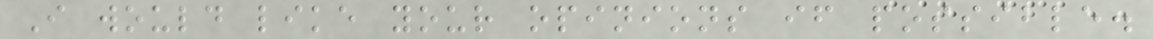I would like your opinions if possible.
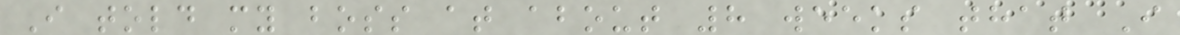I told my boss at about 8 weeks that I
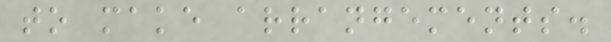to make arrangements.
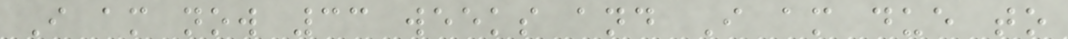I am now 33 weeks and I am due to
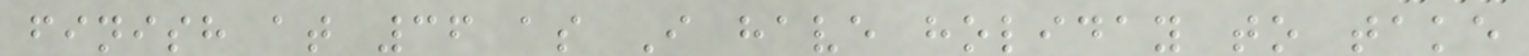finish at 36 as I have holiday to take
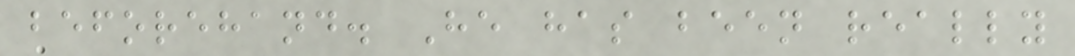beforehand. He has been really
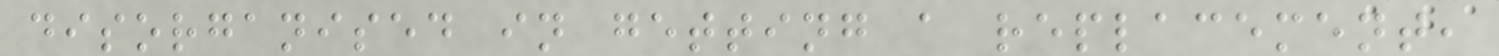disorganised in getting a replacement,
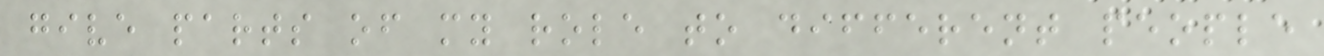give parts of my role to different people
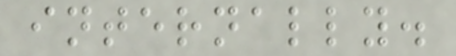internally.
